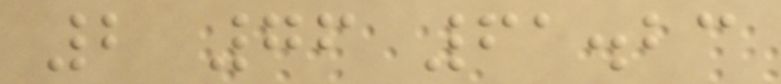2 76 61.23
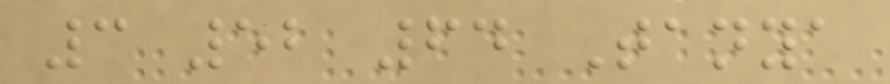3 52 64 Tanya
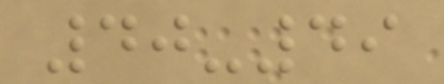40-49
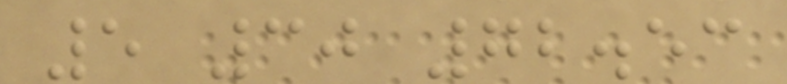5 30 72.53
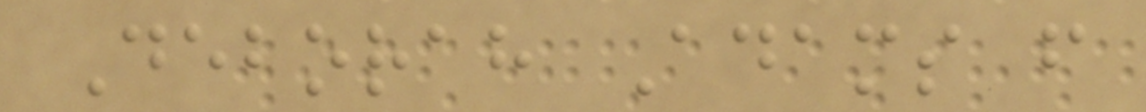Deborah Adams f
